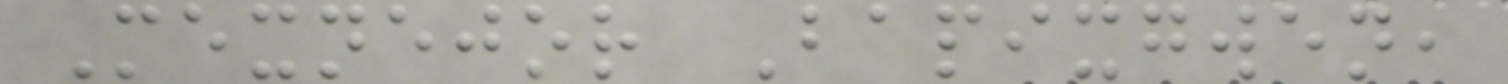Mexnejor Bapixgwen,
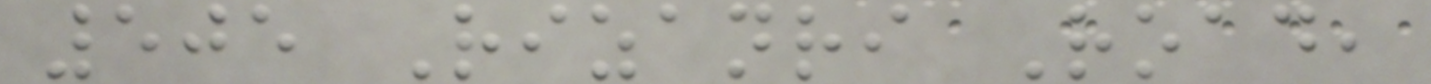505 Rizanri Road,
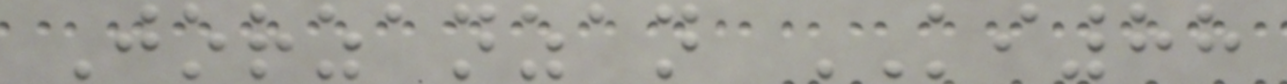Jorzanzan KI88
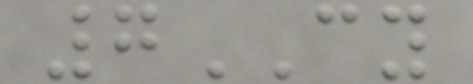7CY
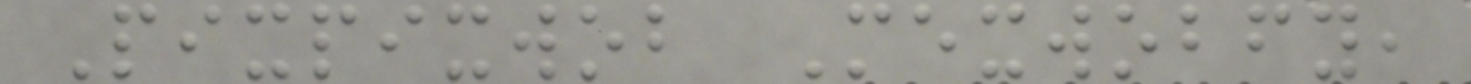Pixpixwob Mexwobfy,
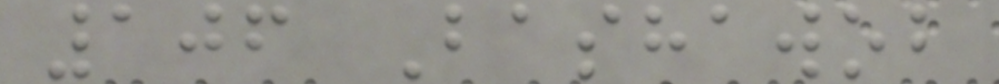106 Bashawob
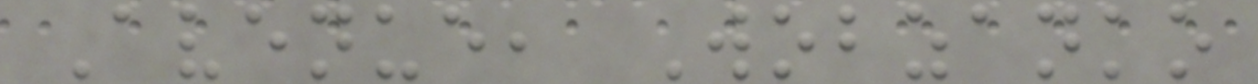Avenue, Wobzanko
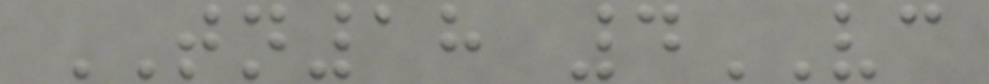TN18 4VC
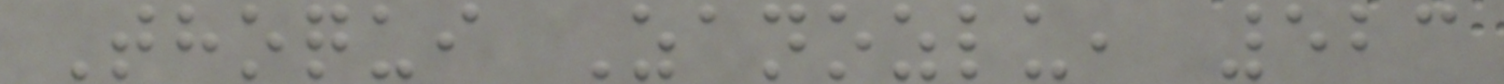Thoqui Zanozlu, 523
